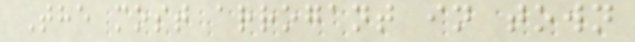The most arrogant in town
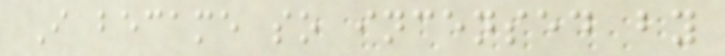I became so incensed by
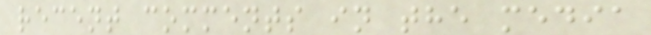recent comments in the media
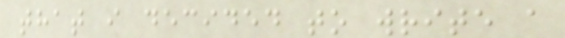that i decided to write a
